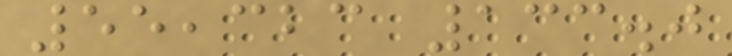55,323 133.0
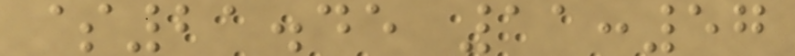$21.45 11:57
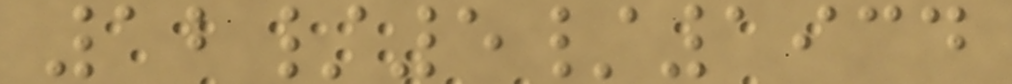12/5/1934
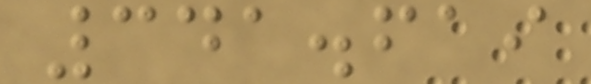341.619
